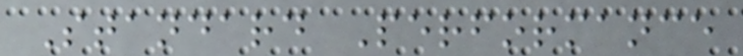Standard Performance
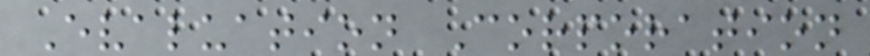Evaluation Corporation
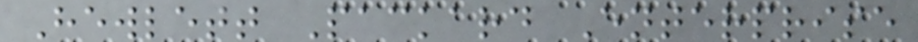Hewlett Packard Enterprise
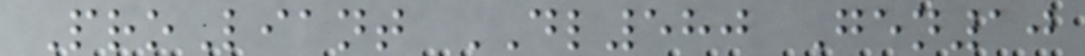ProLiant DL580 Gen10
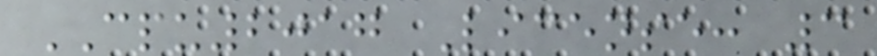CPU2017 License: 3
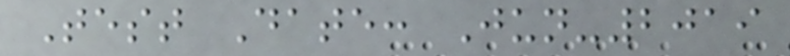Test Date: Jun-2019
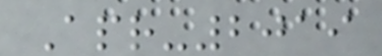Apr-2019
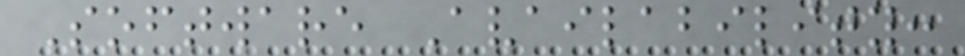Software Availability:
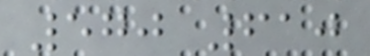570 610
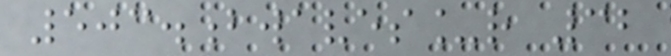503.bwaves_r 32
